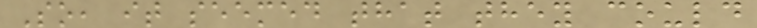So, it seemed that they could
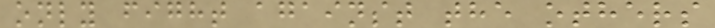only fight against the others
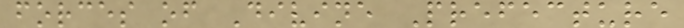forces of Divine Prefecture
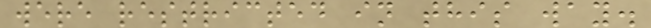were restricted in this way.
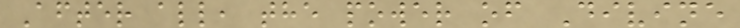After all, the power of Divine
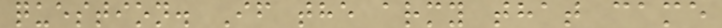question. If the army that came
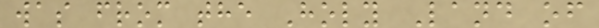was from the Holy Land of
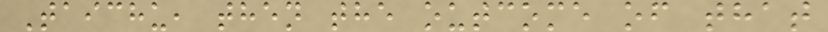Taichu, then the outcome of that
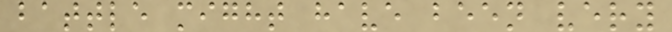battle might have been very
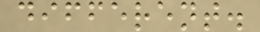different.
